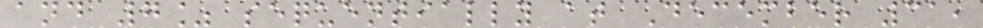and 7% sequentially at December 31,
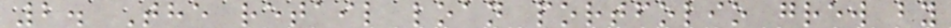2. The retail loan portfolio grew by
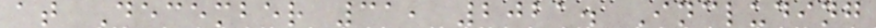at December 31, 2021. Including
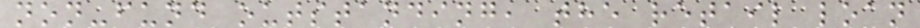non-fund outstanding, the retail loan
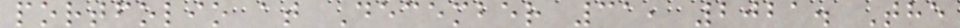portfolio at December 31, 2021. The
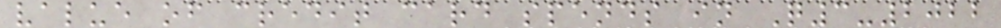value of credit card spends in Q3-2022
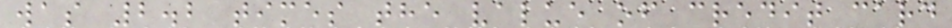was 2.2 times the value of credit card
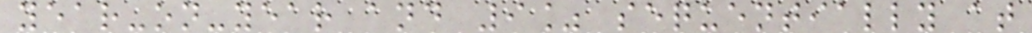year-on-year and 9% sequentially at
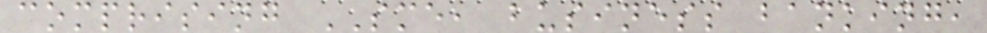comprising SME, business banking,
